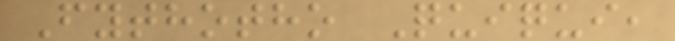Fythotho Quiqui,
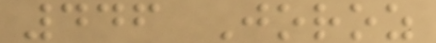446 Joroz
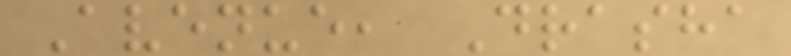Avenue, Drasha
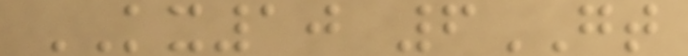KX10 6GT
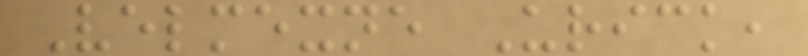Velmexne Urick,
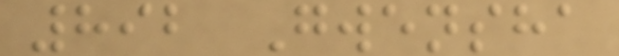892 Gwensha
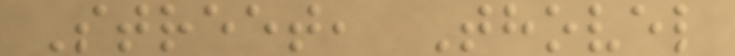Street, Thovel
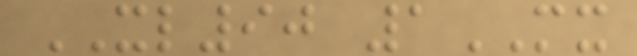XL90 1MX
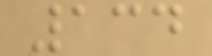134
